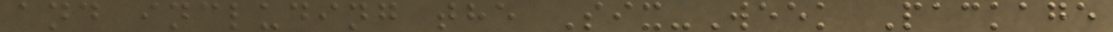and including the Six-Week Package
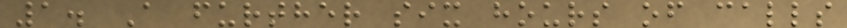1. A further six hours of calls
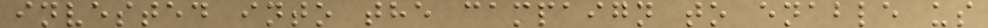invested into the campaign to enable us
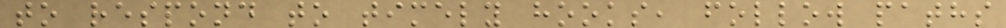to respond to timely hooks, follow paths
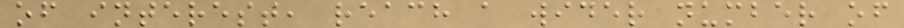of interest, reach a wider number of
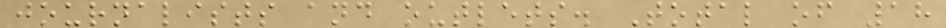journalists and outlets. Total of 18
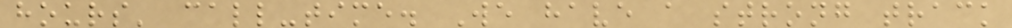hours' call-time. We have a strong track
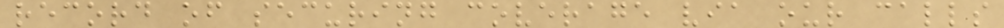record of securing coverage via our calls
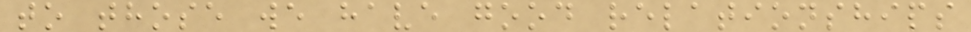to those we have good relationships
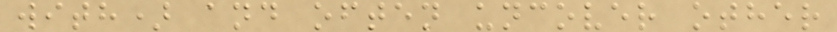with) and often uncover other
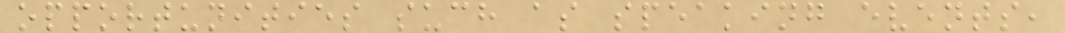opportunities such as speaking events,
